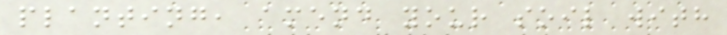planting, amend your soil with
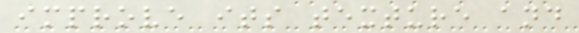improve its texture and
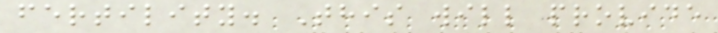fertility. This will provide
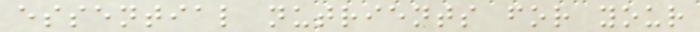essential nutrients for your
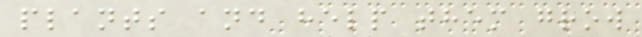plants and help them grow
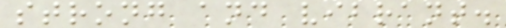strong and vibrant.
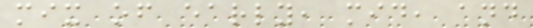mix of early, mid, and
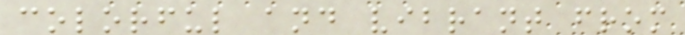colorful and vibrant from
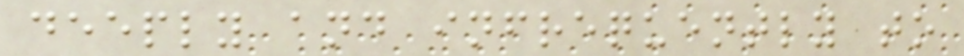deeply and infrequently to
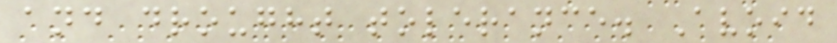and drought tolerance. Avoid
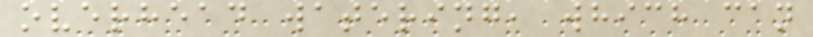overhead watering, which can
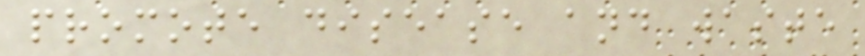promote disease and waste
